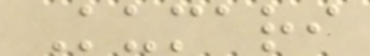Kumari
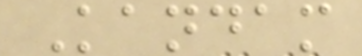Kandam
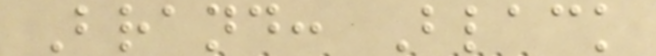Brand: Black
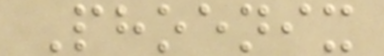Phoenix
